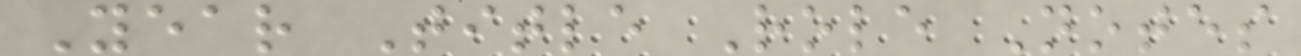Year Title Role Notes
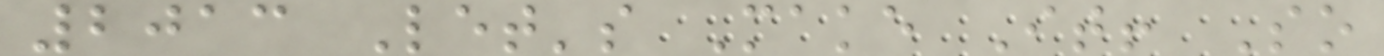2013 Let's Make It! So
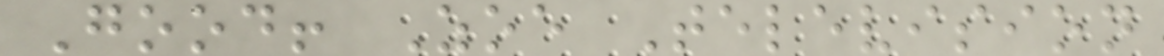Good! Zoe Television
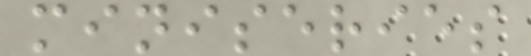miniseries
